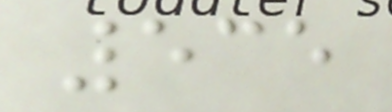535
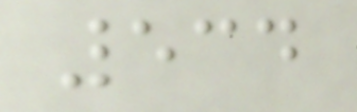534
